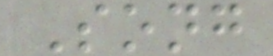Song
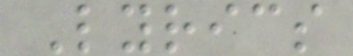Lyrics
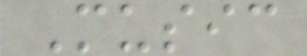Music
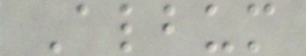Album
